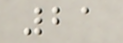21
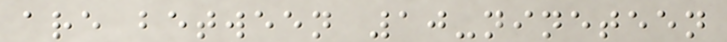are between 10-nineteen
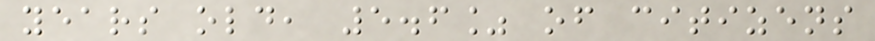years old, 5.6% of citizens
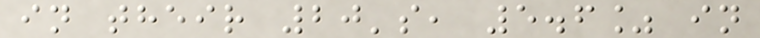in their 20's, 5.6% in
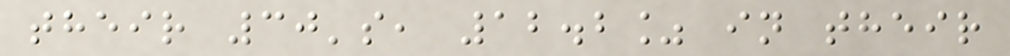their 30's, 12.2% in their
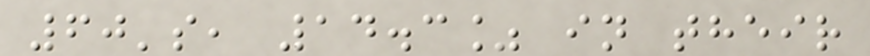60's, 14.3% in their
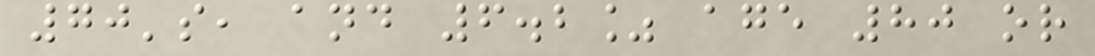70's, and 6.2% age 80 or
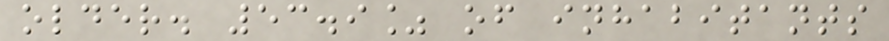older. 53.9% of inhabitants
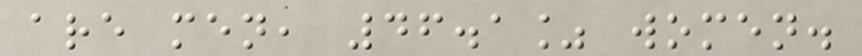are men, 46.1% women.
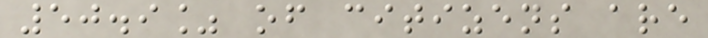50.9% of citizens are
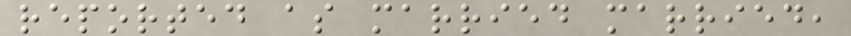reported as married married,
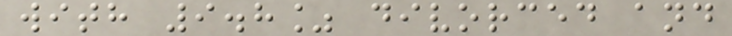with 9.8% divorced and
